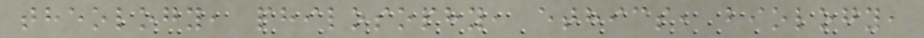theology, philosophy, ethics, biology,
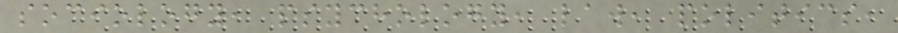sociology, psychology, law, politics,
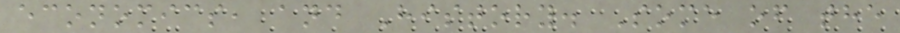economics, and History. Some of the
